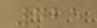725
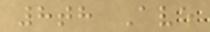8th Ave
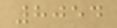8054
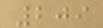209
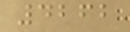4262
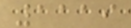1119
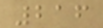216
